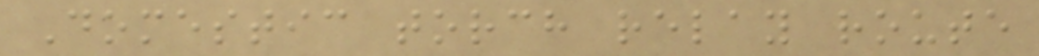Domestic torch relay route
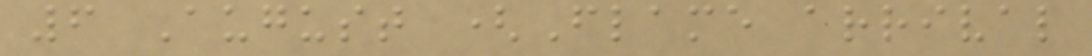6 August (Flame arrival
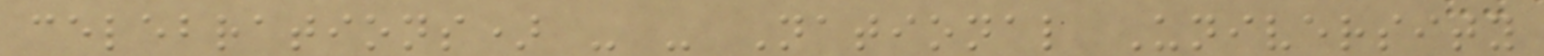celebrations) - - National University
